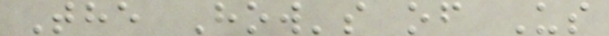The How's of Us
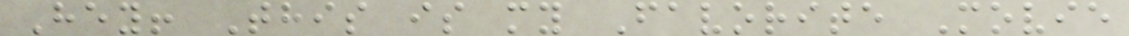Hey! This is my Favorite Movie
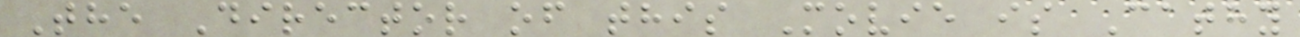The Director of this Movie is Cathy
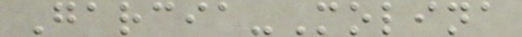Garcia-Molina
